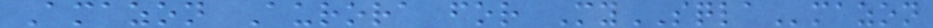Amazon Aurora for MySQLAmazon
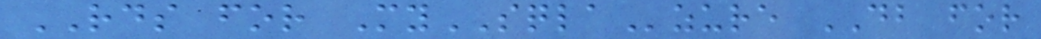RDS for MySQLAzure DB for
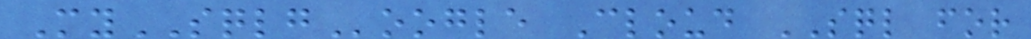MySQLGoogle Cloud SQL for
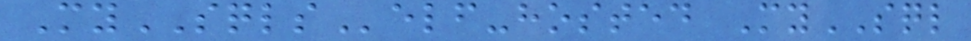MySQLSelf-hosted MySQL
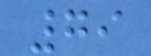79
